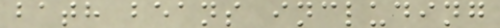bath beans including
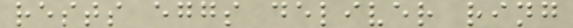rests eggs deliver ring
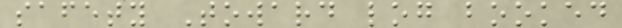safety Toward log booked
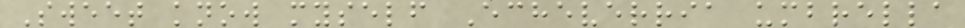Sweet know myself Echeverria umbrella
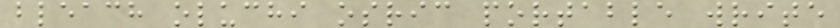bleach oluchi osric portable write
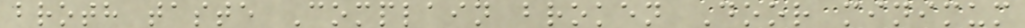broth taste Complain broken Door minimum
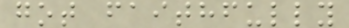got faithfully
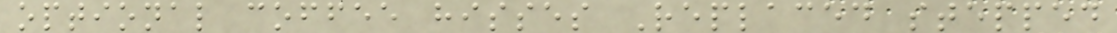optional coffee hisses Replaced stepped
